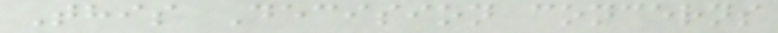This Decision concerns
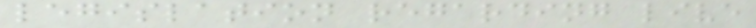legislation regarding live
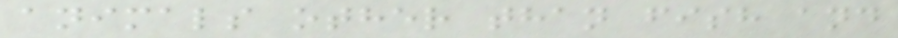animals other than fish and
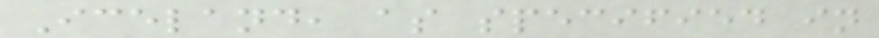Iceland, as specified in
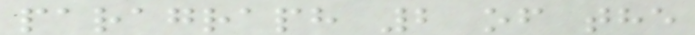paragraph 2 of the
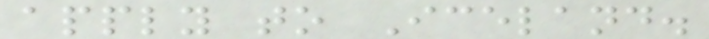apply to Iceland.
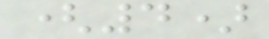(4)
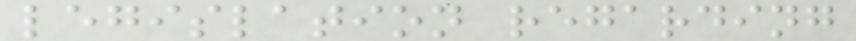legislation regarding
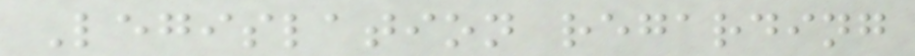Legislation regarding
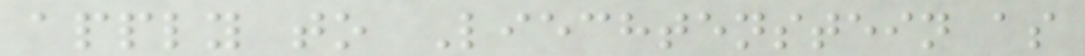apply to Liechtenstein as
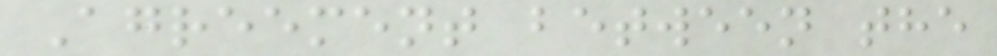Agreement between the
